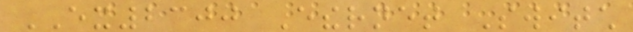EX2300 Ethernet Switch
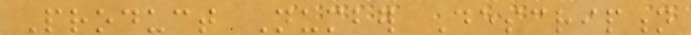Product Number Description
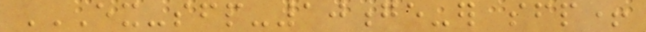EX-SFP-10GE-ER SFP+
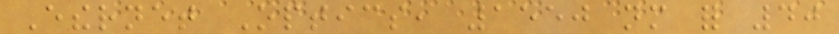Ethernet Optics, 1550 nm for 40
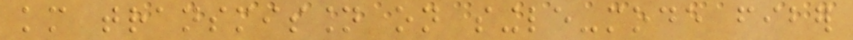km transmission on single-mode fiber
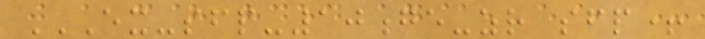EX-SFP-10GE-ZR SFP+
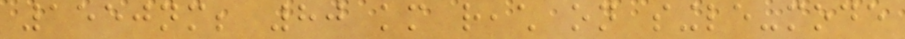1550nm; 80 km reach on single-mode
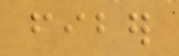fiber
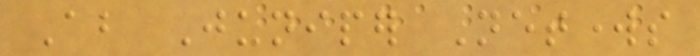About Juniper Networks
